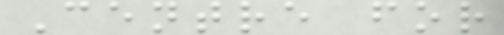Centre for
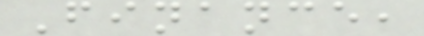Finance,
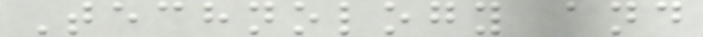Technology and
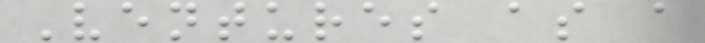Ventures as a
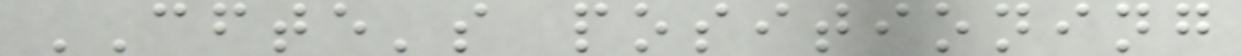CFTE's positioning
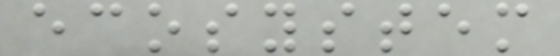ecosystem
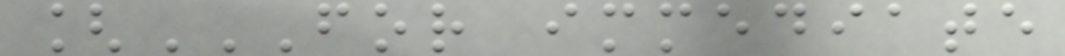[FOR IMMEDIATE
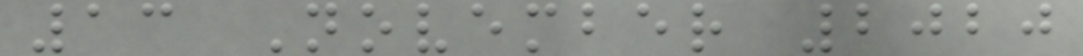13 November 2020
